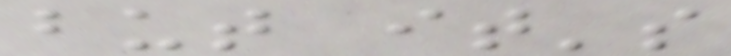but it's
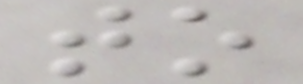to
